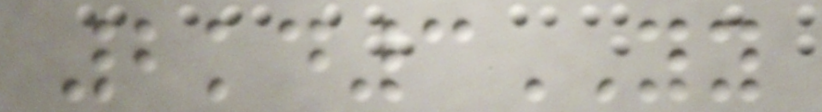2kd3YY
